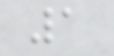1
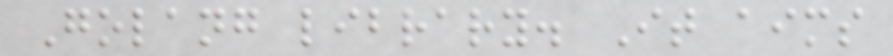Golang library. It aims
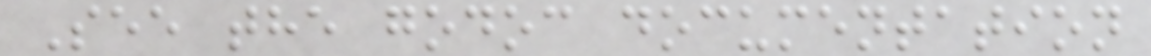See the godoc documentation
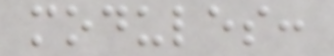modules:
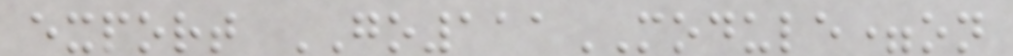export GO111MODULE=on
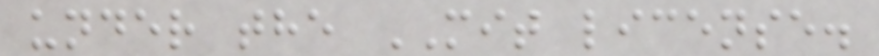under the MIT license.
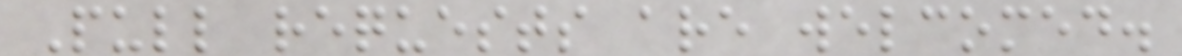Pull requests are welcomed.
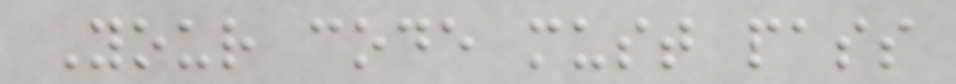Your code must pass
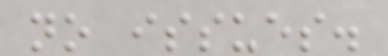no issues.
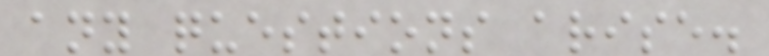any questions arise.
